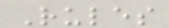Rules
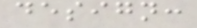design:
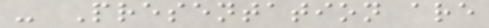- Presentation are
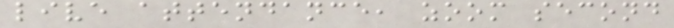live attendance, zoom second
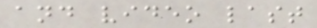and video last
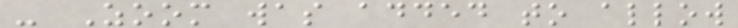- Zoom was added to allow
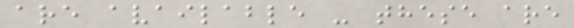are available - these are
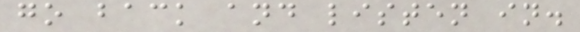go back and listen in.
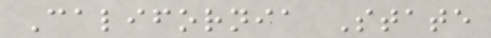California State
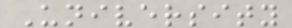University
